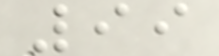99
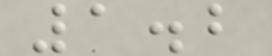1.2
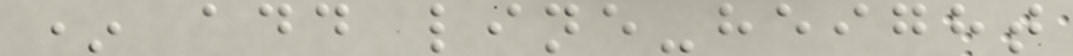* add line-height
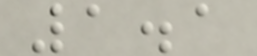1.1
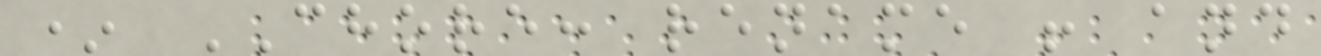* CHORE: rename ! and
